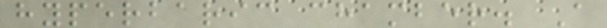hyperbaric chamber. A
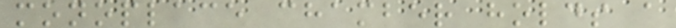monoplace chamber holds a
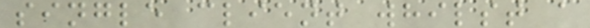single client whilst a
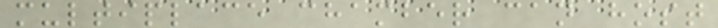multiplace chamber can host
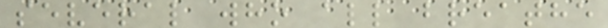several who all breathe
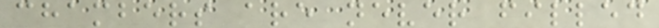chambers are never filled
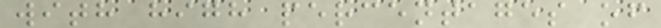with high percentages of
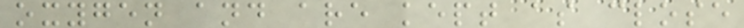oxygen and are kept as close
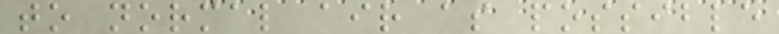to normal air as possible
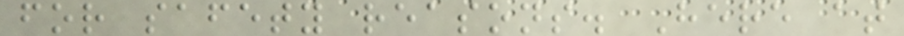for safety reasons. Here at
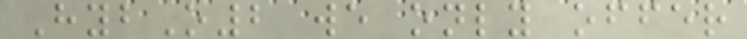HybO2 we only offer
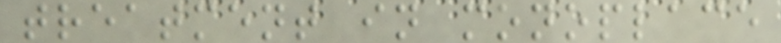treatment in monoplace
